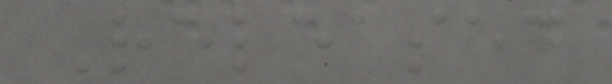Released
